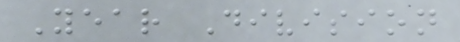Year Division
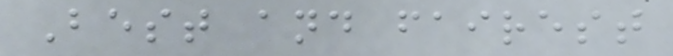Best and fairest
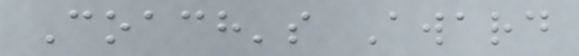Coach's Award
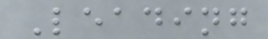Leading
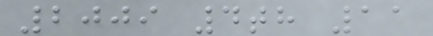2009 4th 11
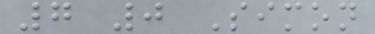7 0 Simon
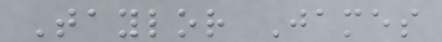Taylor James
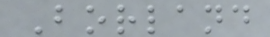Borland
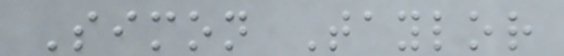Simon Taylor
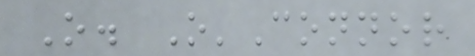O. O'Connor
